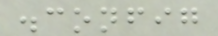.config
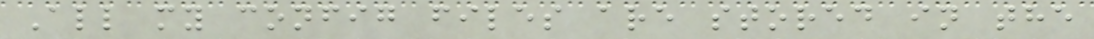All my config files are stored in the
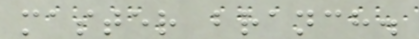master branch.
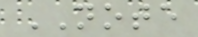NOTE
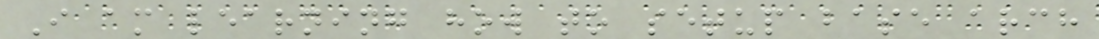I am learning how to setup base arch
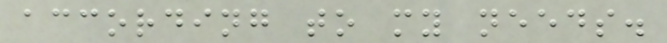according to my needs.
